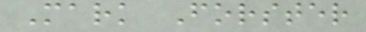Mark Forster
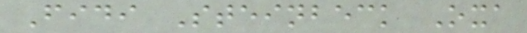Fidi Steinbeck Oxa
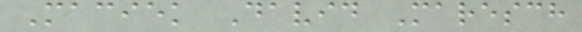Maciek David Maresch
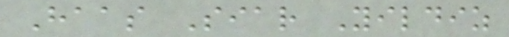Haas Siar Yildiz
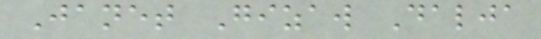Janet Gizaw Dalja
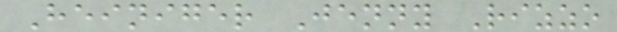Heiniger Jenny Rizzo
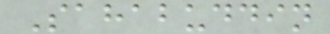Sahabuddin
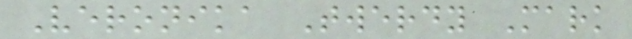Veronika Twerdy Mark
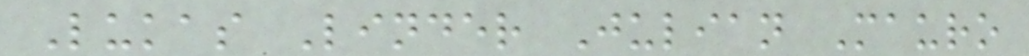Lukas Linder Julian Mauro
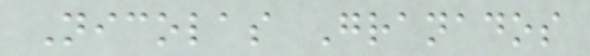Nicolas Granados
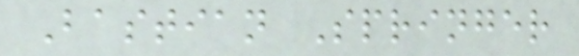Bastian Springer
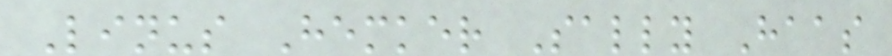Linus Hemker Sally Haas
